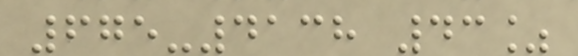675-4138 43%
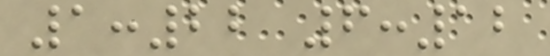1:22 6:12
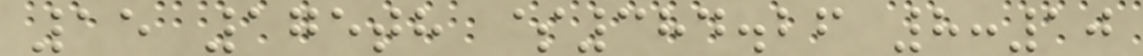15 175th $384.26 8:10
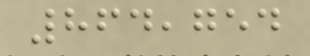864,754
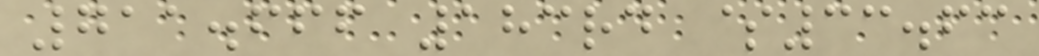711.666 183rd $33.63
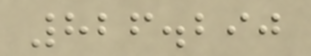826.290
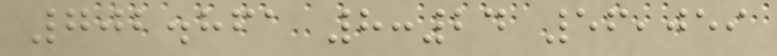702.861 8:24 56,059
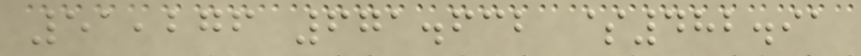51,276 671.632 $482.91
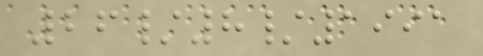26/8/1991
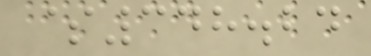$348.24
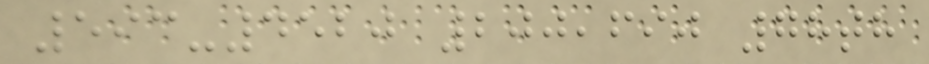593-4520 200,690 78th
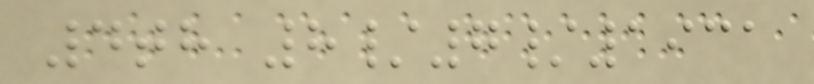4th 8/7/1931
